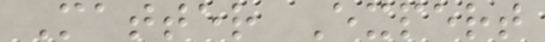Matter Expert
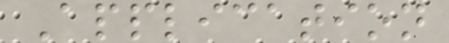Application
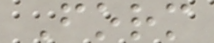Form
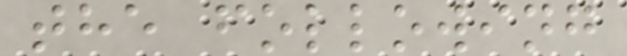the following
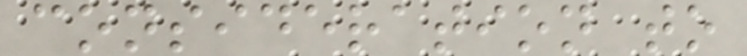consideration to
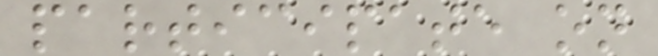participate on
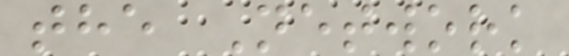the Network
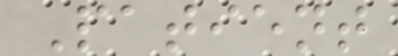Patient
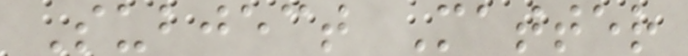Subject Matter
